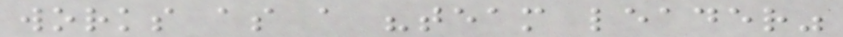works as a "team leader"
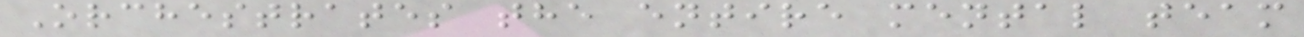Orchestrates the entire mental team
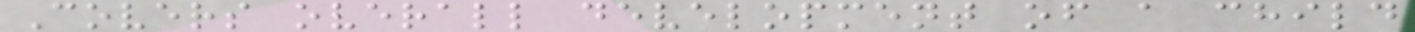Covers overall development of a child
